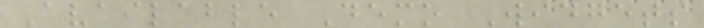Available Demo Widgets
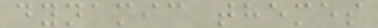dynamic themes
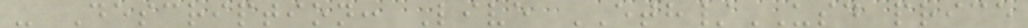- Description: Live ETH/USD price
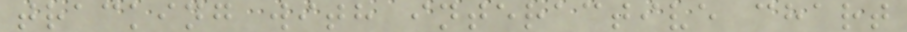tracking with interactive chart
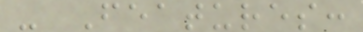- Features:
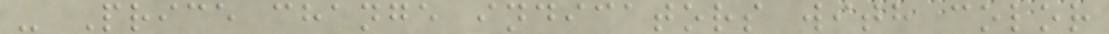- Price change indicators with color
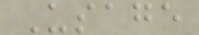Usage
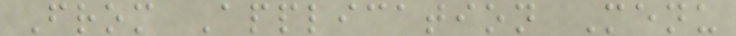From Application Menu
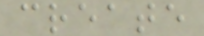create
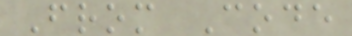From Code
